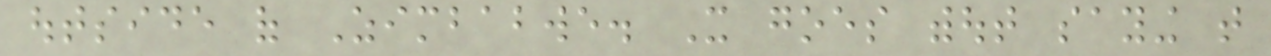outside of Zimbabwe. It goes without saying that
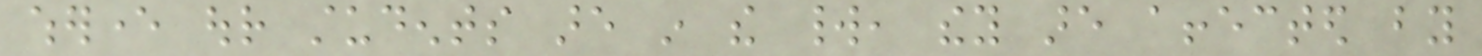wherever our students are in the world, they are affected by
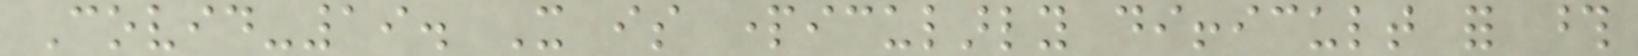Covid-19. It is particularly difficult for those
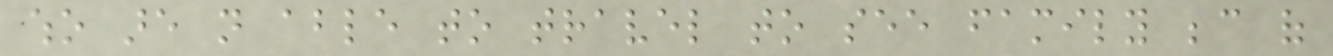who are not able to travel to see family because of
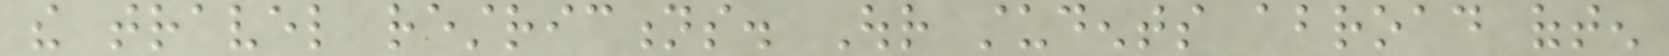the travel restrictions. Our students abroad often
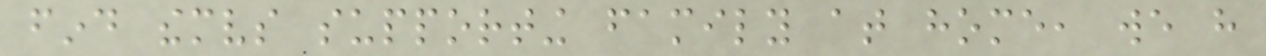find themselves supporting family at home, we have
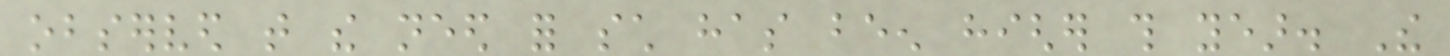observed that the need for such has been higher this year. The
